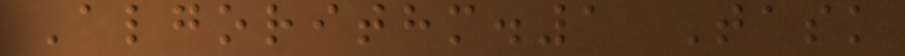Algorithm.1 Task
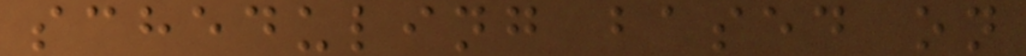scheduling based on
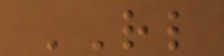RL
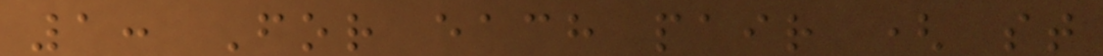1: For each pair ( st
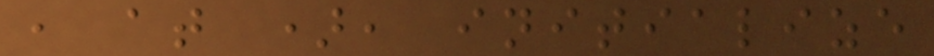, at ), initialize
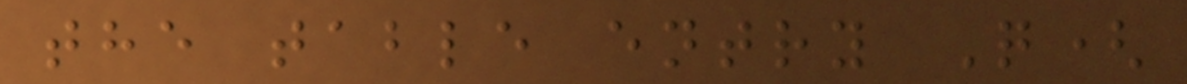the table entry Q(
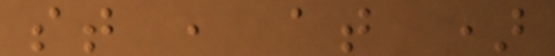st , at )
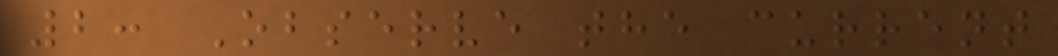2: Observe the current
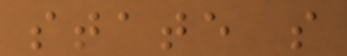state s
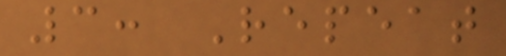3: Repeat
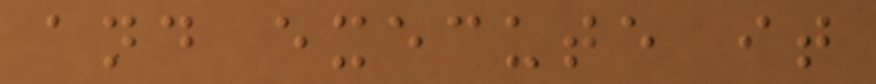and execute it
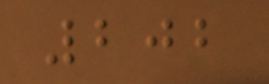202
